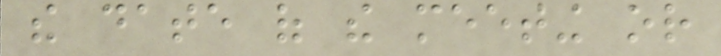the date of the meeting or
